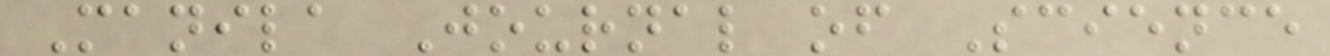Manila Journal of Science
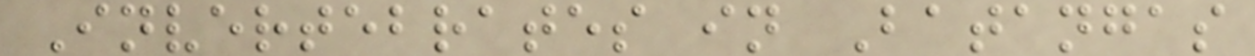Invertebrates in Batangas
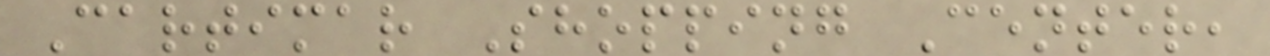Cartimar Shopping Center,
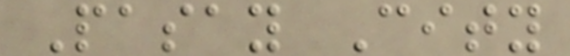Pasay City
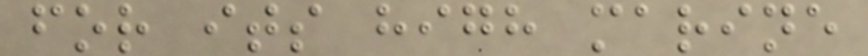for its high marine
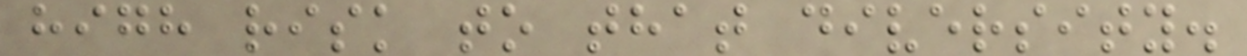high risk to that diversity.
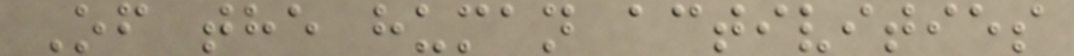Of the human activities
